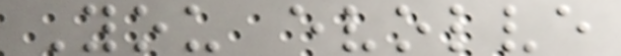You evolve
